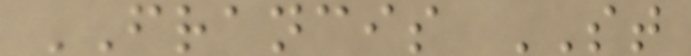FRANCIS ST
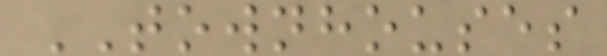TOWNHOUSES
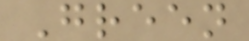Green
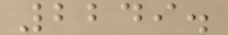2249.
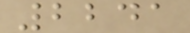2241
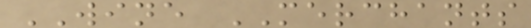WINE MERCHANTS
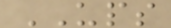UPS
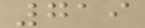719
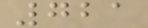721
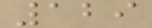129
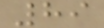89
